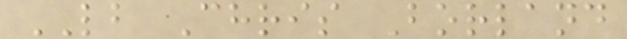LB Chris Borland
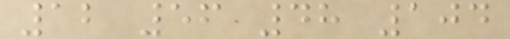12 56 48 104
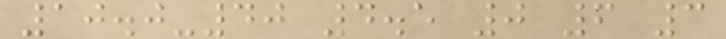10.0-40 4.5 0 6 3
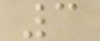3
